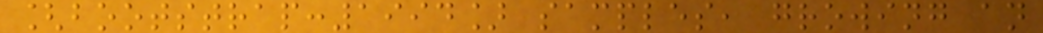[bootstrap:1994] samples, growing an
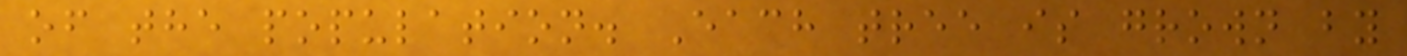of the population. Each tree is grown by
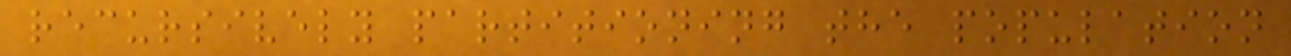recursively partitioning the population
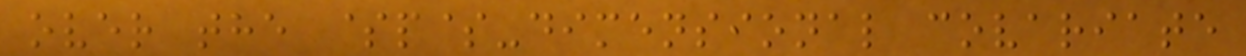over the $p$-dimensional covariate
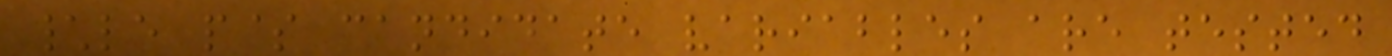\le p$ candidate variables are tested
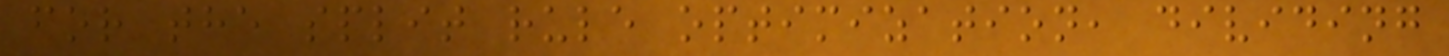for the split rule optimization, dividing
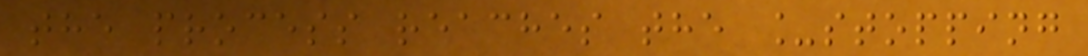the process reaches the _stopping
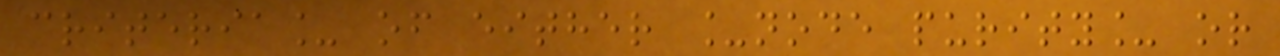criteria_ of either _node purity_ or
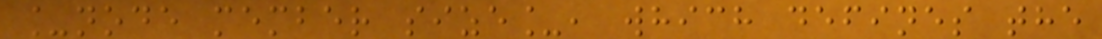_node member size_, which defines the
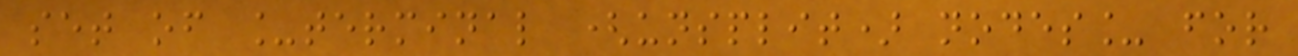set of _terminal (unsplit) nodes_ for
